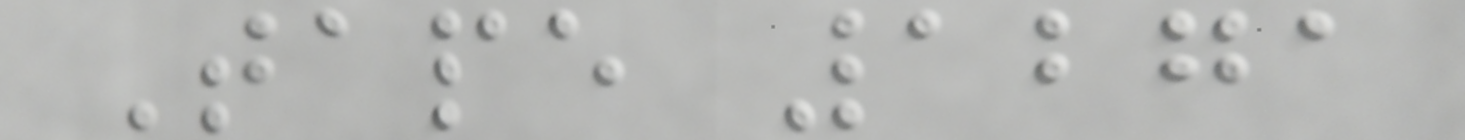Tape 1271
